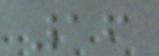16
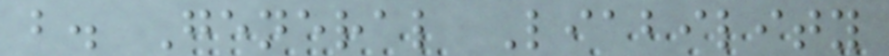b. General Liability
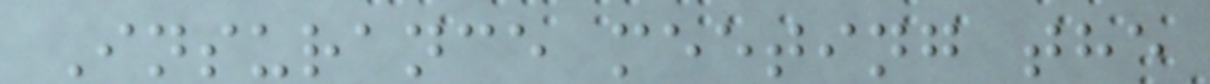Insurance meeting the
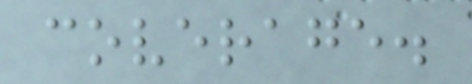coverage.
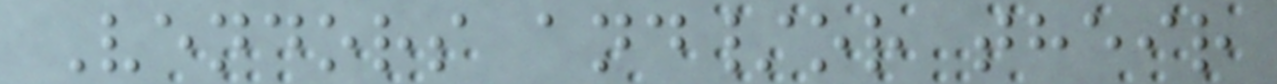Vendors and/or their
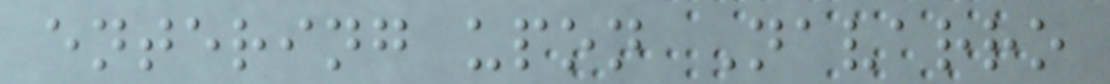entering upon Navarro
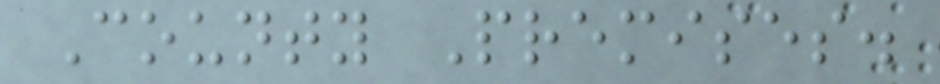County Premises.
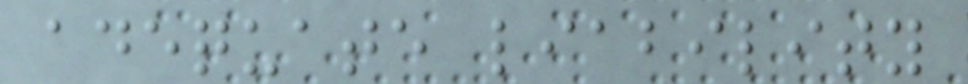adequate liability
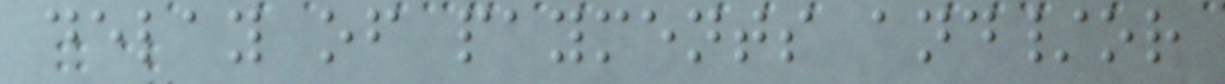delay of payments and/or
